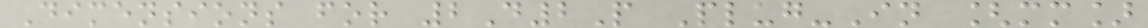Dimensions for 2D2P Plug-In [mm]
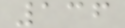136
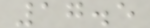17.5
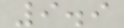9.9
